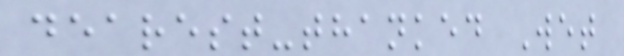dearest-thanked Wet
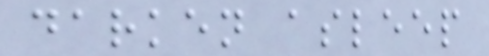darken asleep
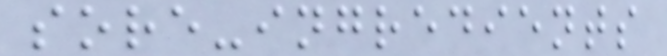sore-ingredients
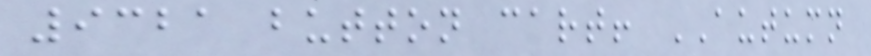9321 button cart! AUTUMN
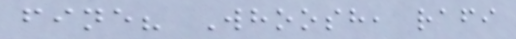fine? Whoosh, rafi
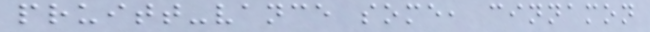pruitt-vance some, cinnamon
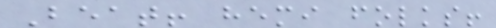Beat! hemi folks!
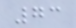73
